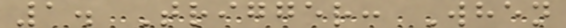1. Trigger: When
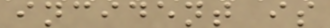incident is
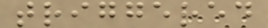triggered
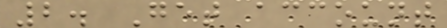2. Get account
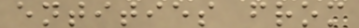entities from
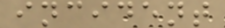incident
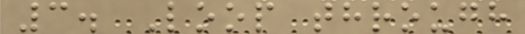3. Loop through
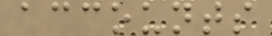accounts
